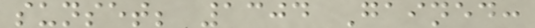sunset; 1304 Gained:
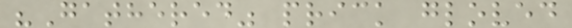"Gathered" prick gloved
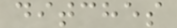ditches
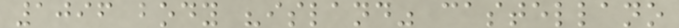1096 body "island" castellano
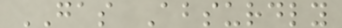GAS Absurdly
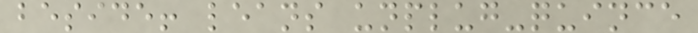beside! leans unplug-quince
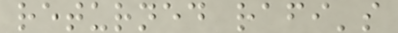returned rafi's
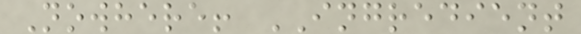Nowhere! INGREDIENT
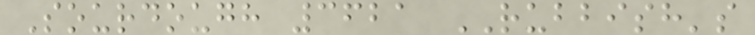Sourdough 3621 RUBBISH's
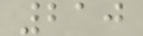210
